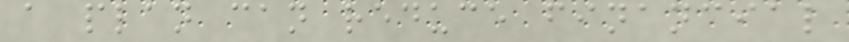a plan can reduce financial
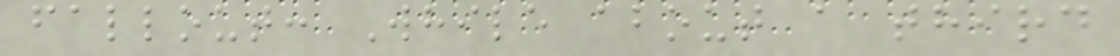fallout: While about a third
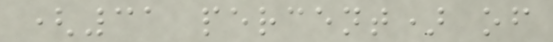(31 percent) of
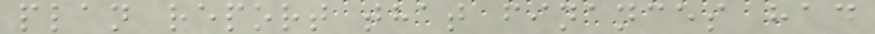plan report that finances had
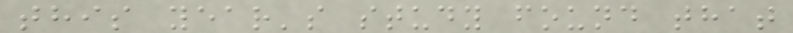this year's study found that
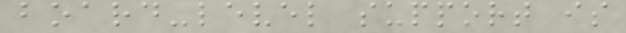board-level support is
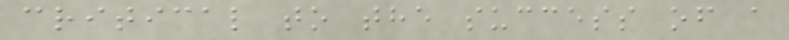critical to the success of a
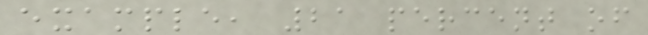example, 21 percent of
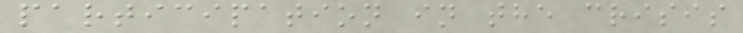participation in the crisis
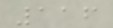116
